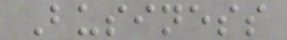Business
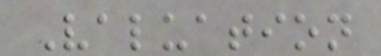Valuation
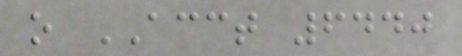o ACCT 6440
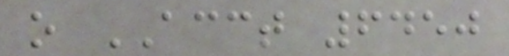o ACCT 6450
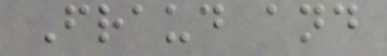Fraud and
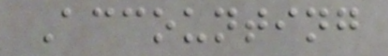Accounting
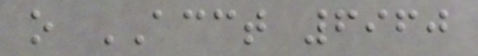o ACCT 6960
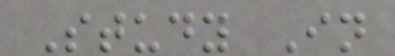Study In
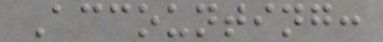Accounting:
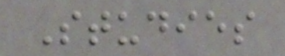Studies
